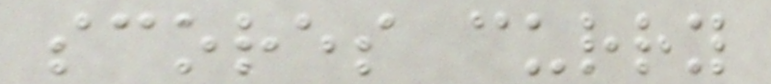scores curry
